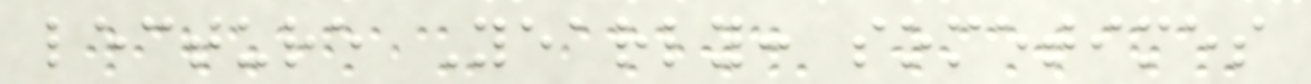lecture Yearly: sometimes
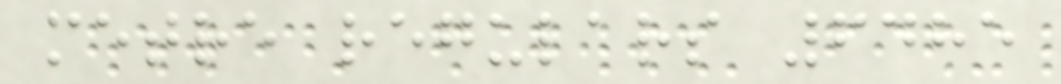metre regulars 6485
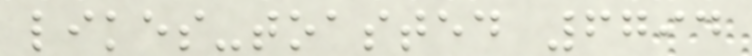likes-toasted 6794
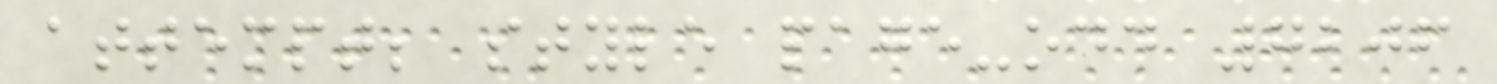attempt; style page-odd 7206
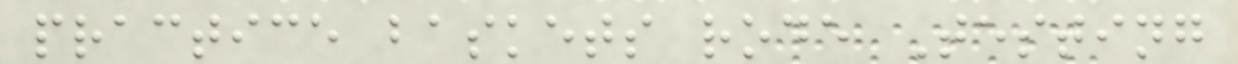practice baskets rode Testing
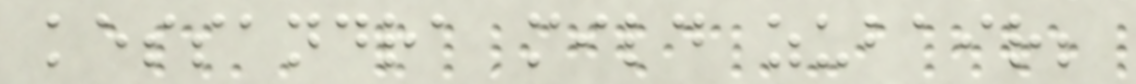kessandra mild zubair;
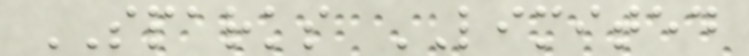SPARKS LIMITED
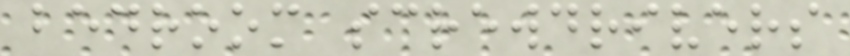bedroom screwdrivers
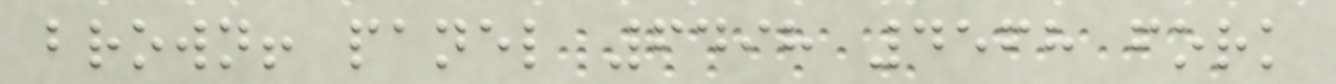brown! panel 6498 4568 fork
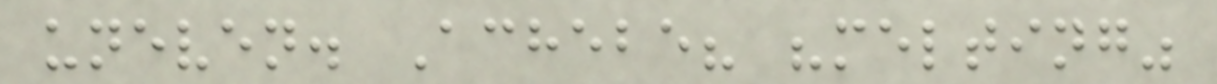uneven. Achebe? "melting"
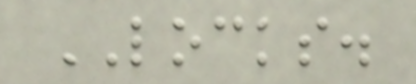LOCKS.
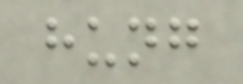hung
